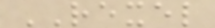REXEL
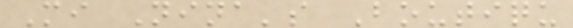Mi Nina's Boutiqu
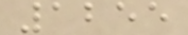1255
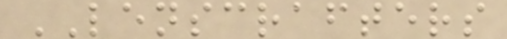LENSCRAFTERS
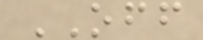OFF
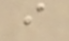i
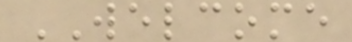WELCOME
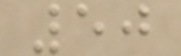50
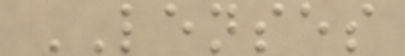LENSES
